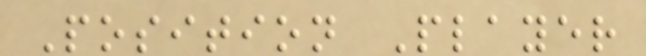Position Player
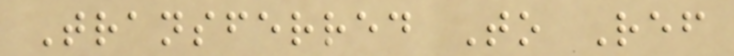Transferred To Ref
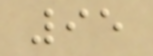95
